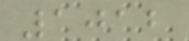1012
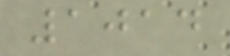1014
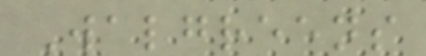Walgreens
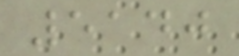5140
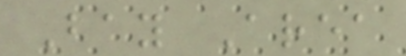Bay Area
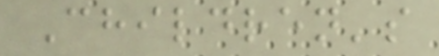Children's
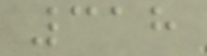318
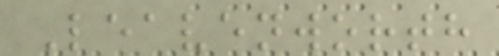Leavenworth
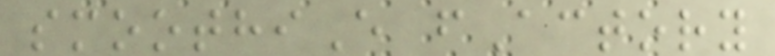smoothiE fActory
